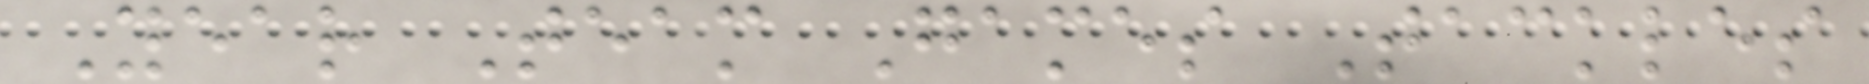Year Team Games Tackles
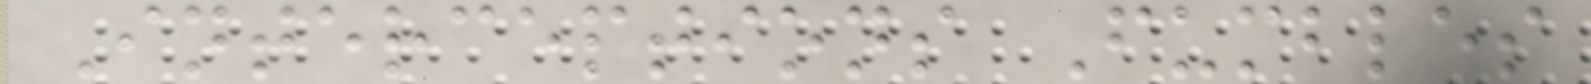Interceptions Fumbles
